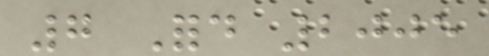7 Ford 2005
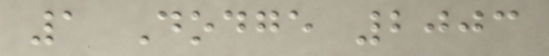1 Dodge 2003
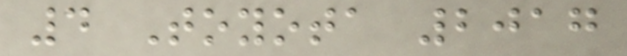4 Toyota 2017
